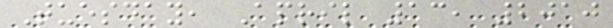Tuesday, April 13, 2010
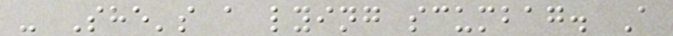- She's a lying scumbag. A
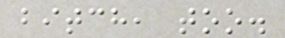bitch, too.
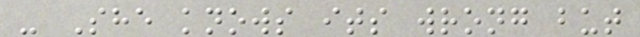- She knows its wrong but
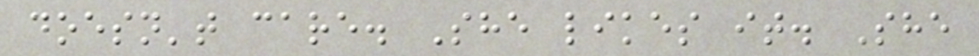doesn't care. She likes it. She
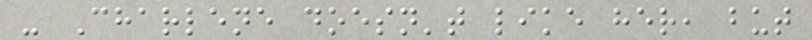- Charlene doesn't like her, but
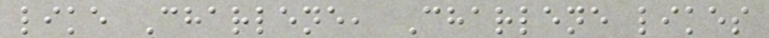like Charlene, Charlene likes
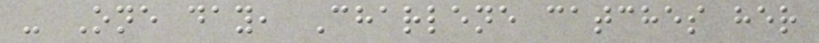- One day, Charlene catches her
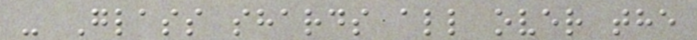- Glass shards all over the
